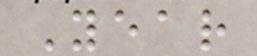Year
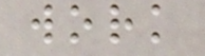work
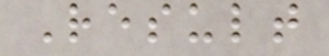Result
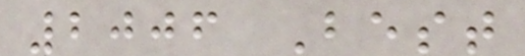2006 Best
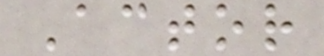Actor
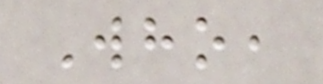Who,
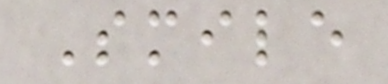Smile
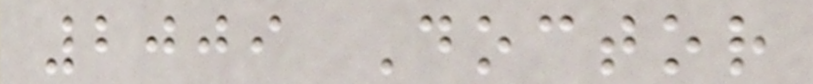2009 Doctor
